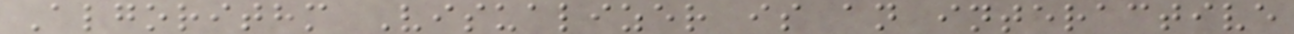Algorithm Visualizer is an interactive
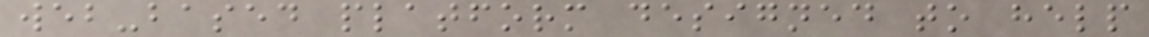web-based platform designed to help
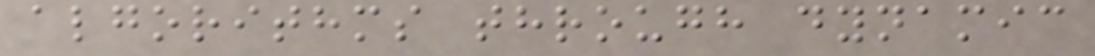algorithms through dynamic
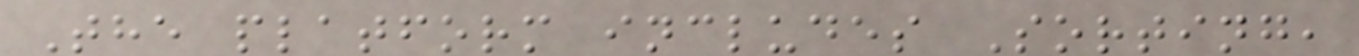The platform includes Sorting,
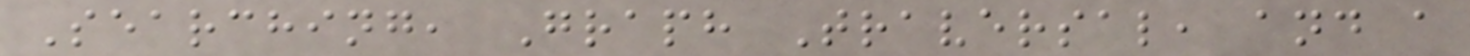Searching, Graph Traversal, and a
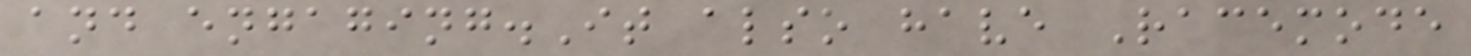and engaging.It also have Racemode
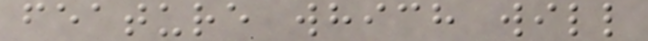feature which will
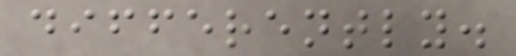differently.
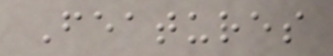Features
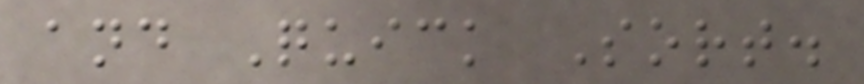and Quick Sort.
